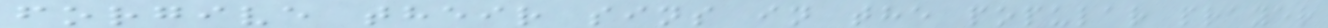forgive their sins in the popular prayer
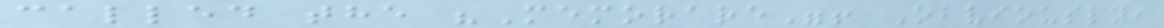called the "Memorare"! Obviously,
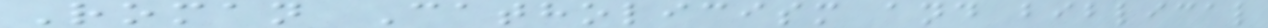Roman Catholicism and biblical
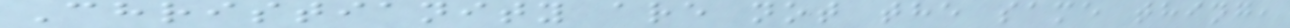Christianity are not the same thing,
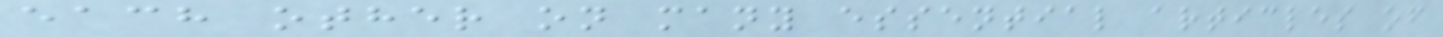each other on many essential articles of
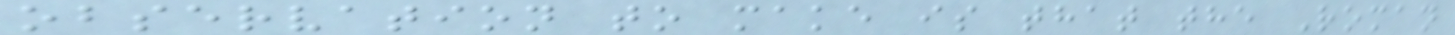observation to make is that the Roman
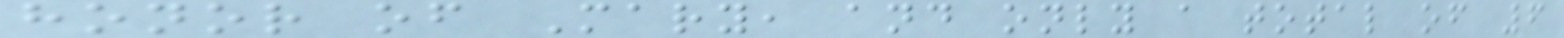honor of Mary, and only a total of 6
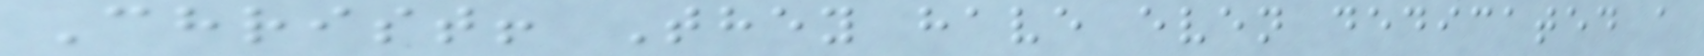Christ! They have even dedicated a
